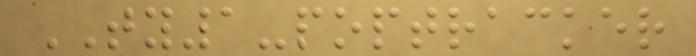TY1-poptracker
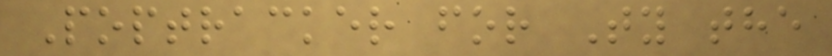Poptracker for Ty the
